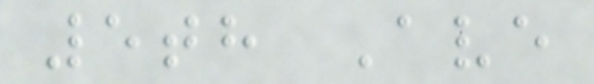5th Ave
